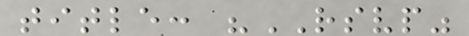title: "RSVP"
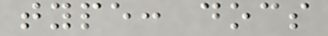type: docs
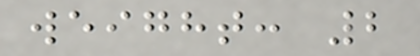weight: 2
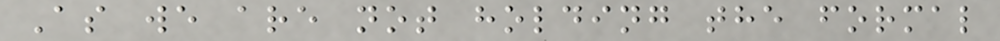As we are not holding the formal
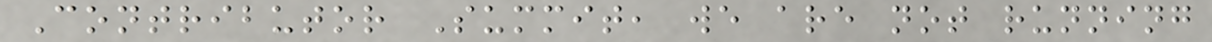Contributor Summit, we are not running
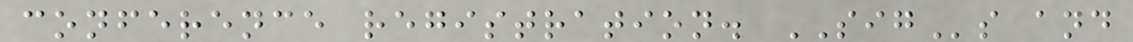conference registration. SIGs and
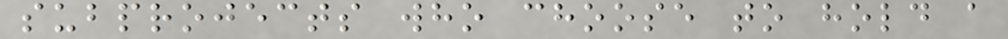subprojects who choose to hold a
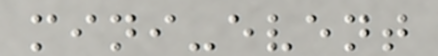mini-event
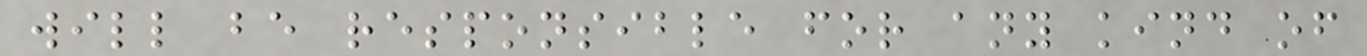will be responsible for any kind of
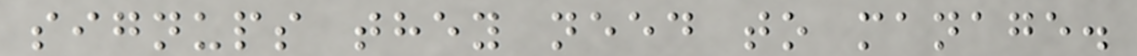signups they need to manage.
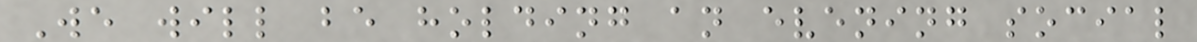We will be holding an evening social
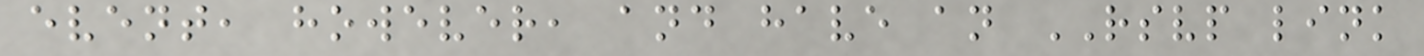event, however, and have an RSVP link
